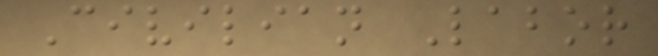Civilian Labor
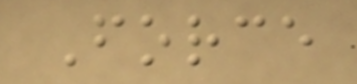Force
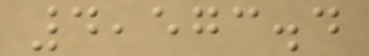4,573.4
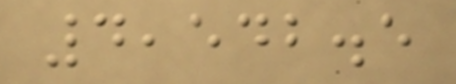4,542.5
